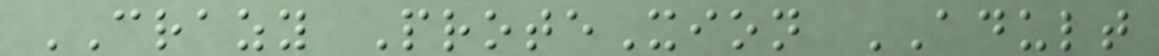CRAZY ProteXion ADULT
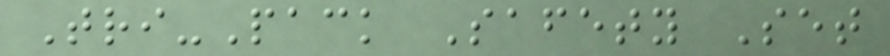Tri-Pack Safety Set
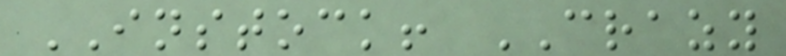INSTOCK! CRAZY
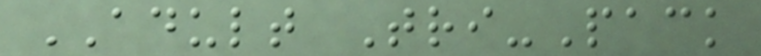ADULT Tri-Pack
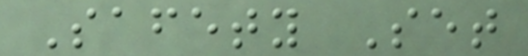Safety Set
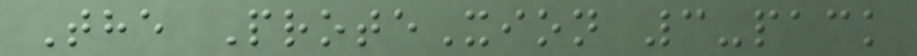The ProteXion 3-pack
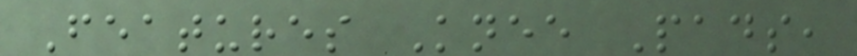Features Knee Pads,
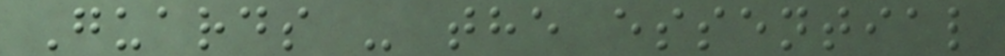Guards - the essential
